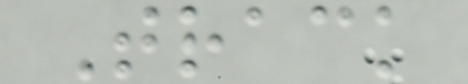Track
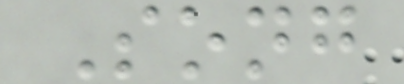Song
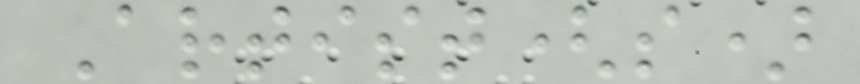Artist(s)
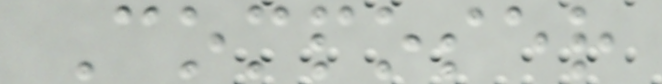Composer
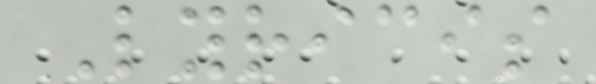Lyricis
